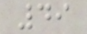49
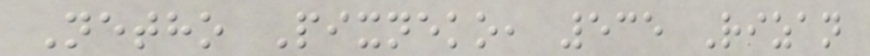Netho Pixneko, 535 Rizan
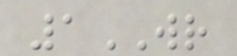1WR
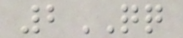2QQ
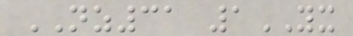NZ31 1YX
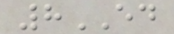8ED
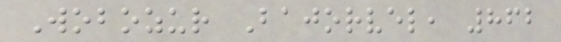Wobozur Bajorvel, 862
